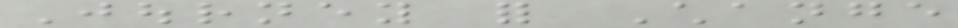Journey for Change
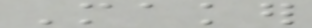Maker
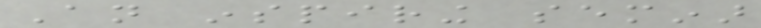An inspiring seminar
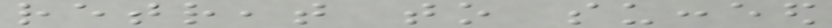retreat to succeed
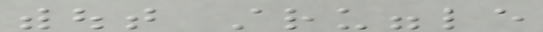without struggle
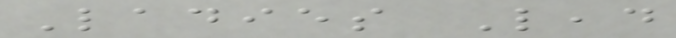Ladies Lead
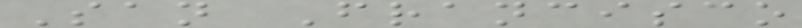San Francisco
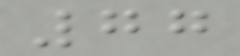77
